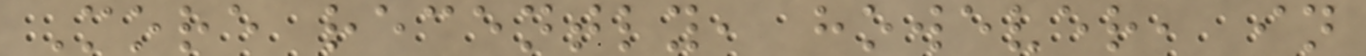More recently, however, in
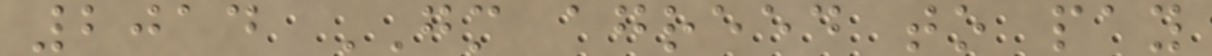2014 GM agreed to pay
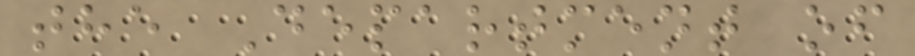the Department of
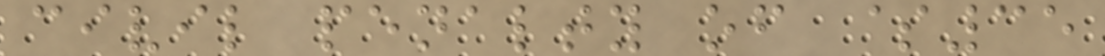civil penalty of $35
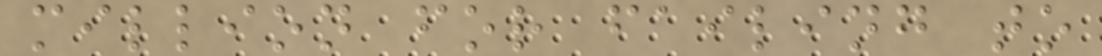million for failing to
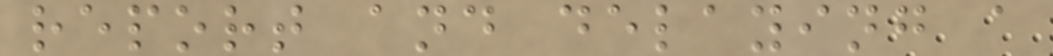report and delaying a
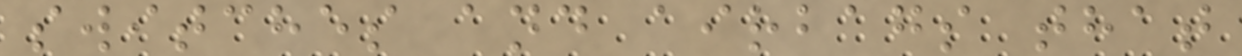switches and airbags that
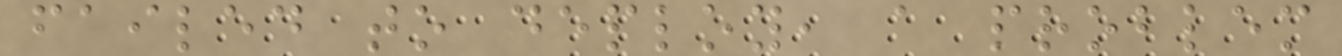failed to deploy, a problem
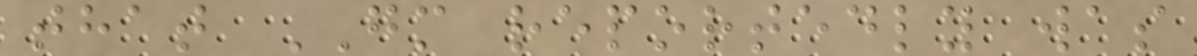that GM reportedly was
